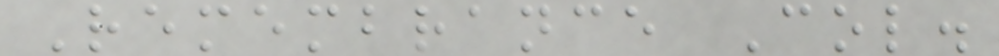Remembrance Col.
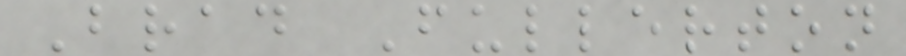Brad Fullerton
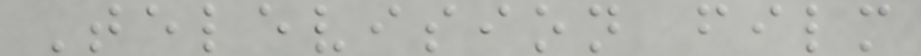Television film
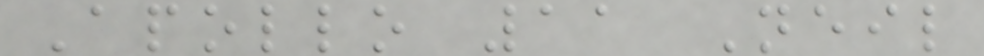Apollo 11 Neil
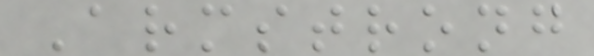Armstrong
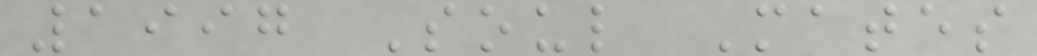1997 Soul Mates
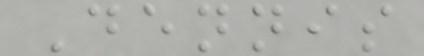Dennis
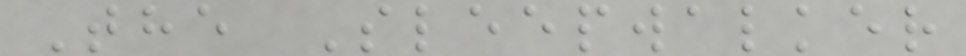The Sleepwalker
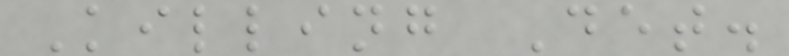Killing Det.
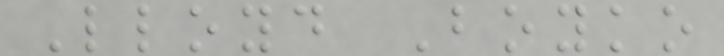Lloyd Boyko
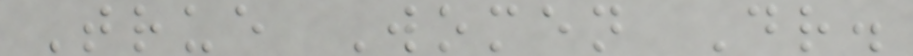True Women Dr.
